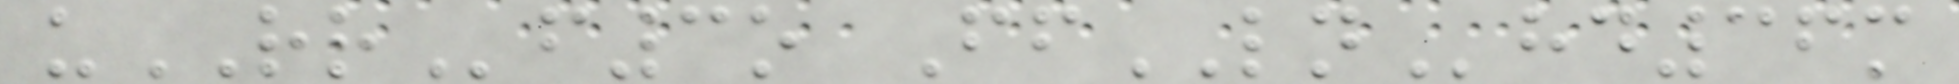uRRf3o FfLNhd36m
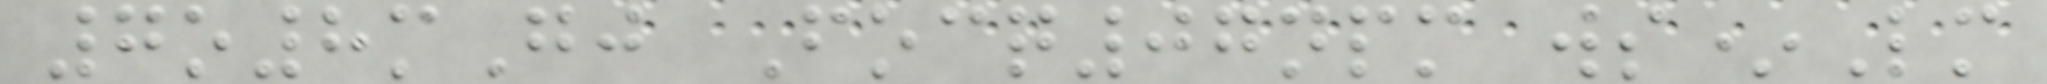7o8mGj Focq07npm ws*Lm
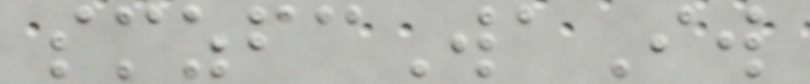smzfcWaIw
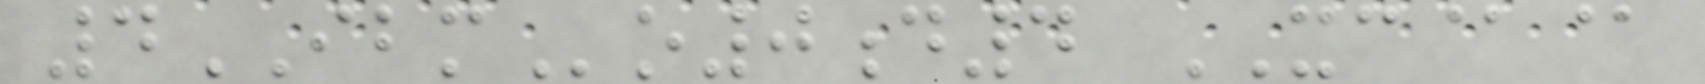4IBMo0d4 XC@@
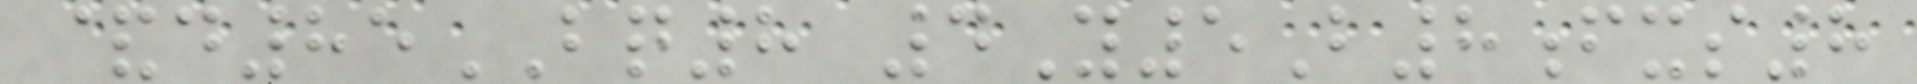&d85BQ8 4Y5B8fxs8
